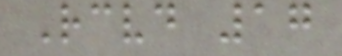Received 17
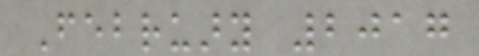February 2017
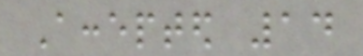Accepted 14
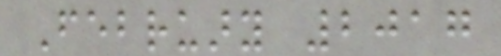February 2017
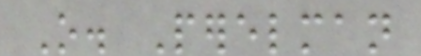O. Perelman
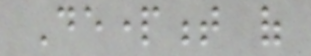Department of
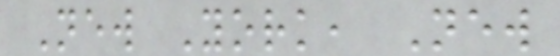New York, New
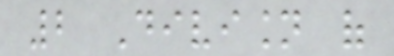2 Division of
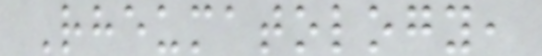Rheumatology,
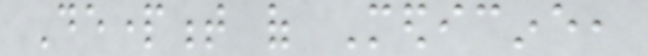Department of Medicine,
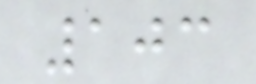103
